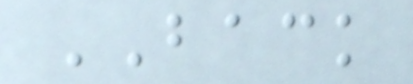BACK
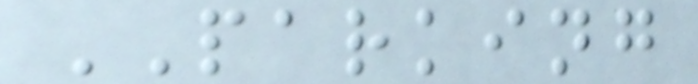PARKING
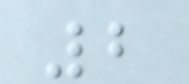2
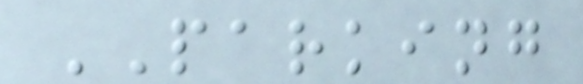PARKING
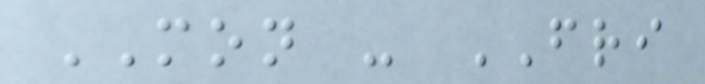MON - FRI
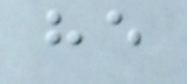he
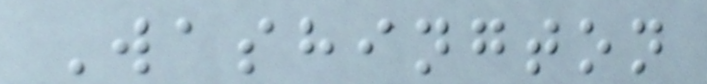Washington
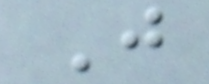J
